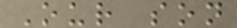Our son
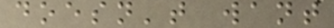doesn't want
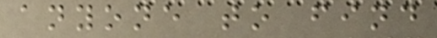anyone to find
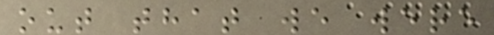out that we were
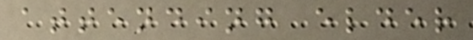attending elder
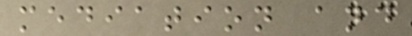mediation and
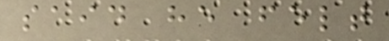said he felt
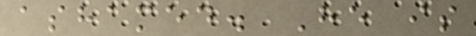ashamed. He is
